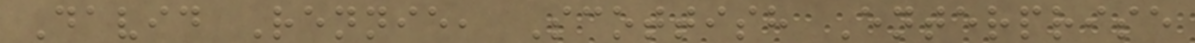David Rennie, Scottish Enterprise
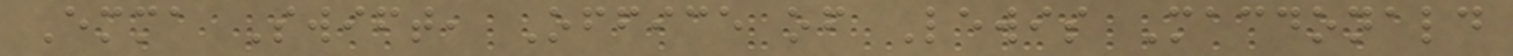Emma Swift, Office of Lewis Macdonald
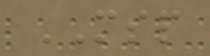MSP
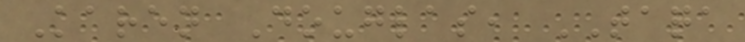Karen Douglas, TAQA
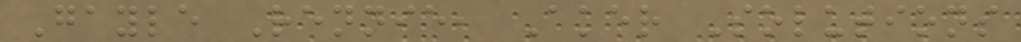Gayle Rennie, Aker Solutions
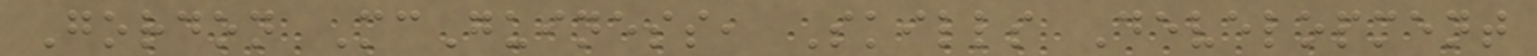Gordon McGuiness, Skills Development
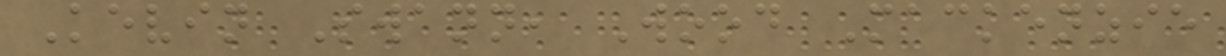Kevin Swann, Wood Mackenzie
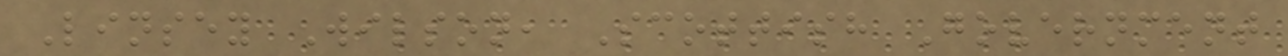Linsey Wilson, Scottish Government
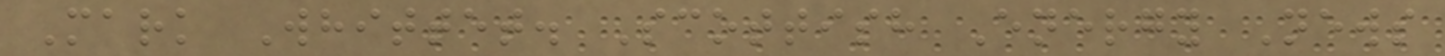Mark Whittet. Scottish Energy News
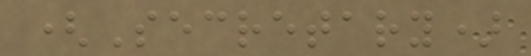(Secretary)
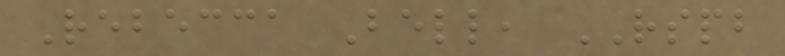Rebecca Bell, RSPB
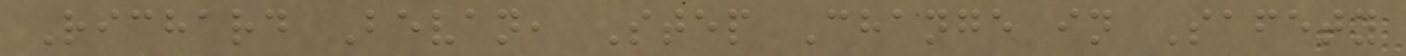Richard Bevan, Step Change in Safety
